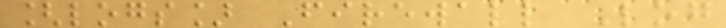[logs] Firewall Log
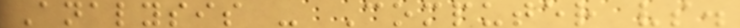Analysis - Computer vs.
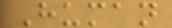Human
